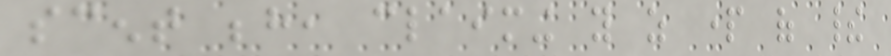scent behind, claiming you as part of their
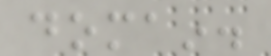domain.
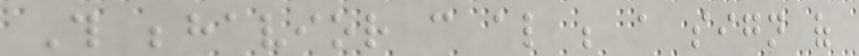This behavior can also be a sign of
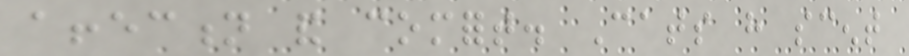affection and comfort. Cats have scent
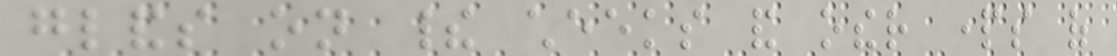glands on their cheeks and other parts of
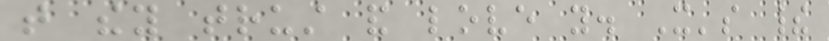that they trust and love you. It's their
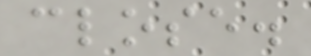close.
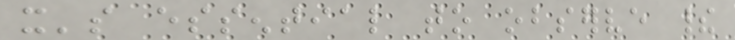it's essential to observe their
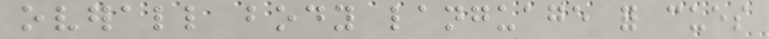overall body language for cues
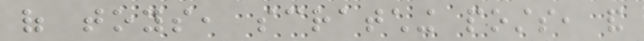of toys, scratching posts, and
